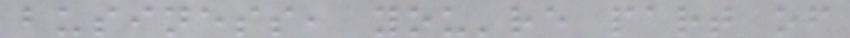business, you're part of
